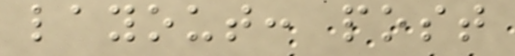layout: post
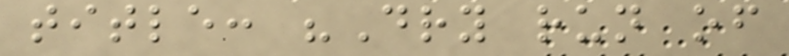title: "Dry run of
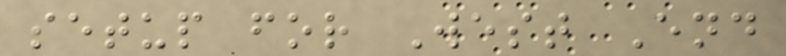setup for West End
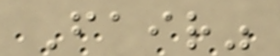Fair"
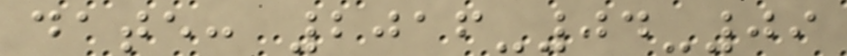date: 2016-04-09
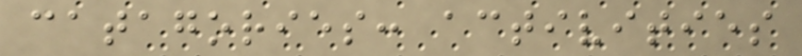catagories: activities
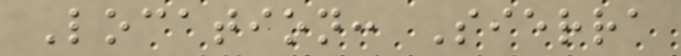Location: Sierra
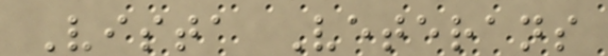Vista Veterans
